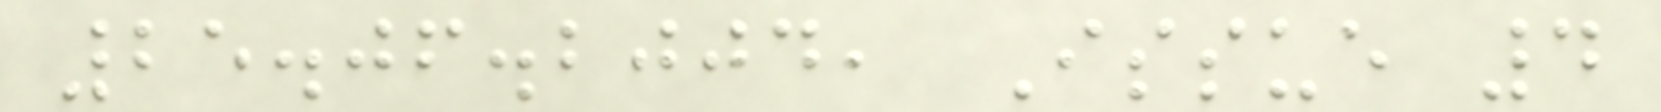25.06.2004, Issue 4
